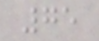75
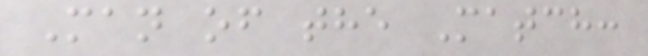Man of the Match:
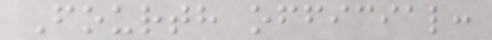Fourth official:
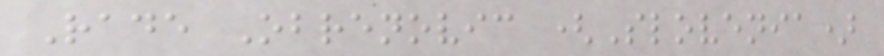Rade Obrenovic (Slovenia)
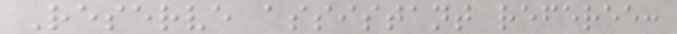Reserve assistant referee:
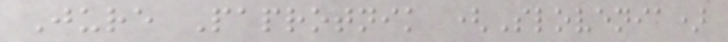Jure Paprotnik (Slovenia)
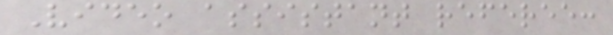Video assistant referee:
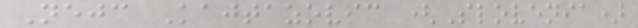Nejc Kajtazovic (Slovenia)
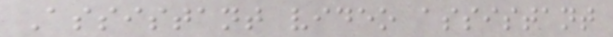Assistant video assistant
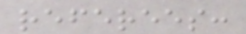referees:
